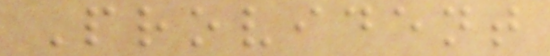Provident
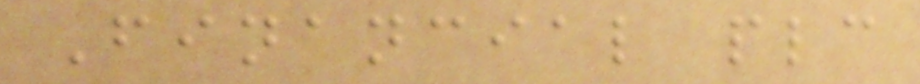Financial plc
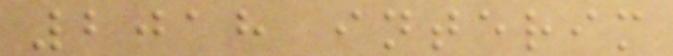2018 interim
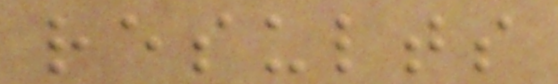results
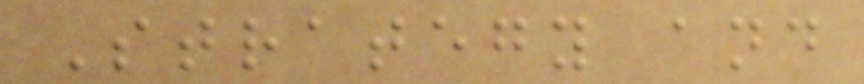Strategy and
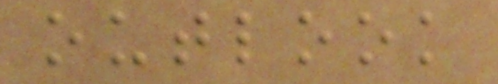outlook
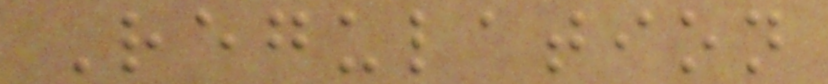Regulation
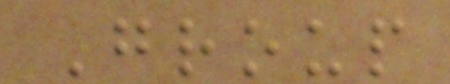Group
